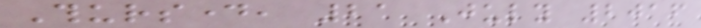Thursday, 21 July 2016
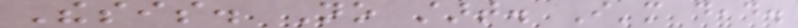Thesis. No start. I'm dead.
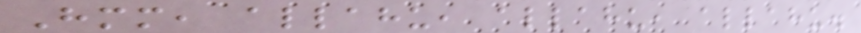Hmm, allahu, allahu, allahu.
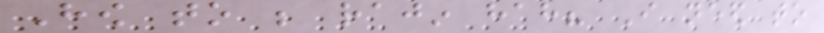How to be rajin hah? I need to
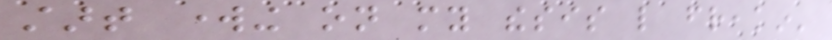start working on my thesis like freakin'
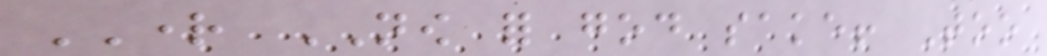RIGHT NOW for god sake! Too
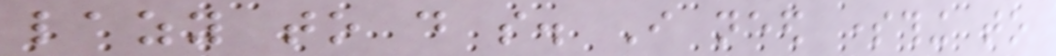lazy to do so. I need something to
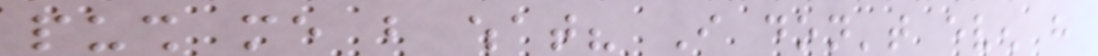push me but what? I don't even have
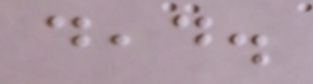dead.
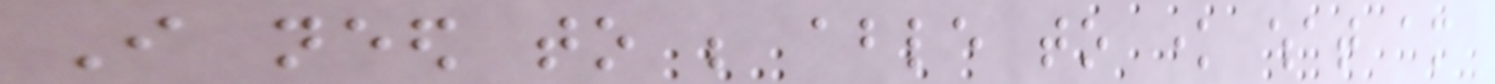I need to be able to know what am
